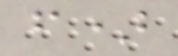f)
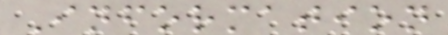Information
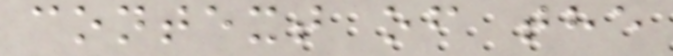context of the
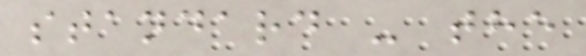standard - the
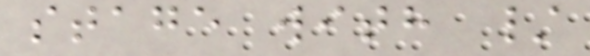stage with /
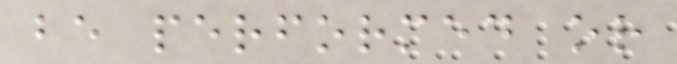be performed or
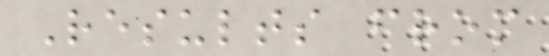Results from
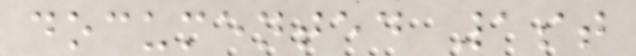documented 1st
